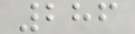286
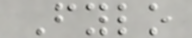Fylo
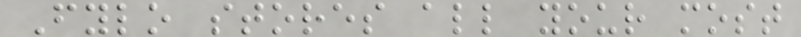Fylo stores all your most
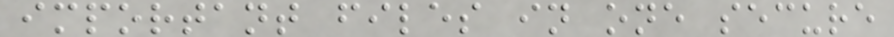important files in one secure
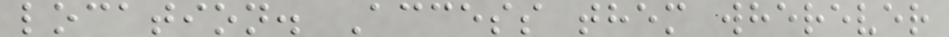location. Access them wherever
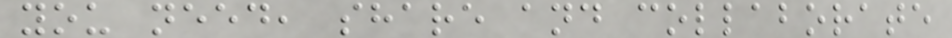you need, share and collaborate
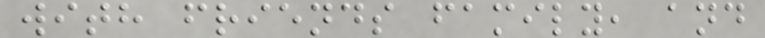with friends family, and
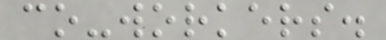co-workers.
